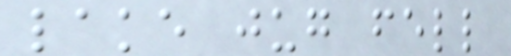lake jug fell
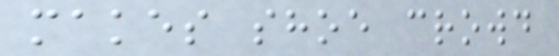makes shoe crowd
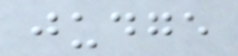judge
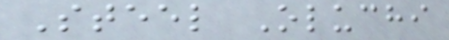Steel Oluchi
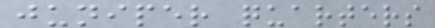juniper quarters
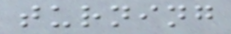turning
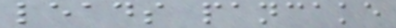leads pancake
